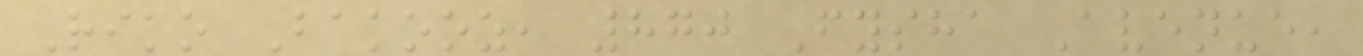Riko Bakooz, 870 Fysha Avenue,
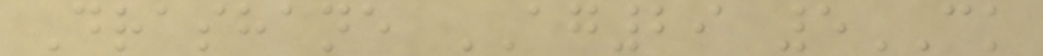Drashane AG29 5CK
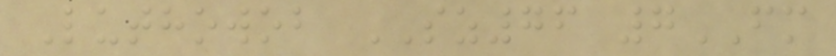Luthowob SZ76 7FM
